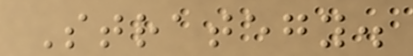Strategy.
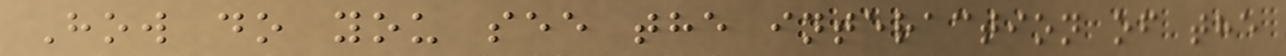How do you see the interaction of the
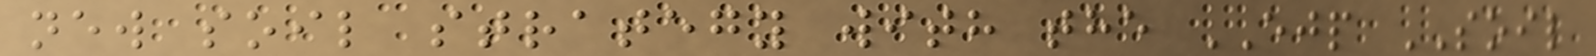new soil strategy with the EJP SOIL
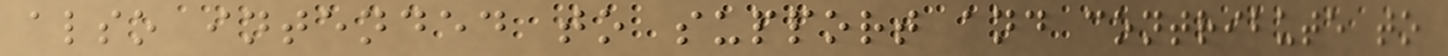also intended to support and contribute to
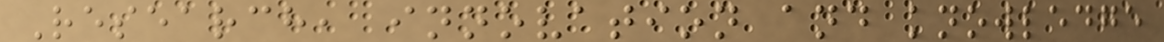Research, innovation and knowledge
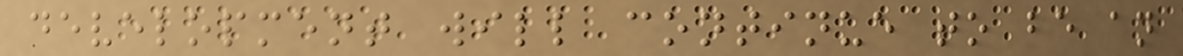development will continue to be an
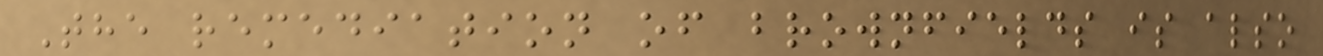The remediation of brownfields is also
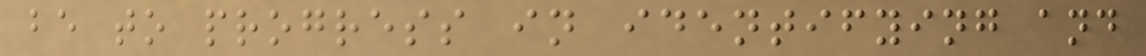be to progress in identifying and
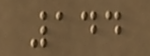144
